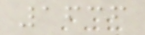1636
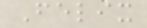Felix
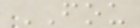FOU
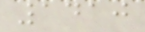1410
